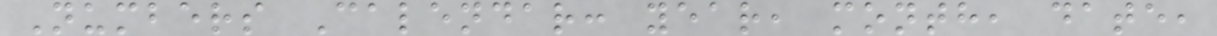Numbers Calendar: year, month, date,
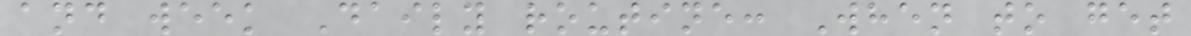and week Daily routine: When to get
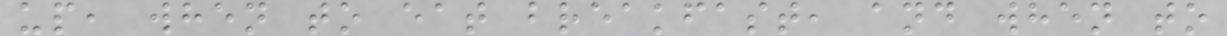up, when to eat breakfast, and when to
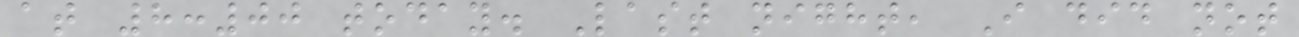at 8:00 today. Last night, I did not
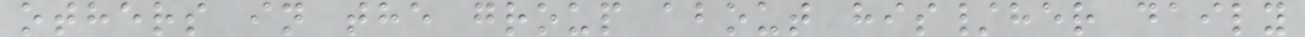others in the group about his/her daily
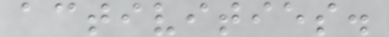activities.
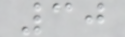30
